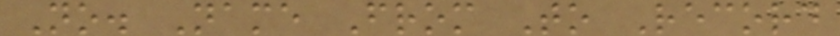No. Name From To Record
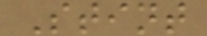Stint
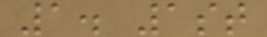1. 1st
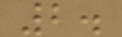2.
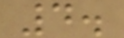4.
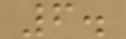6.
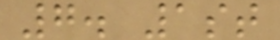7. 1st
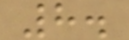8.
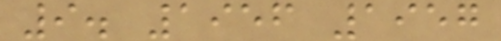9. 1956 1957
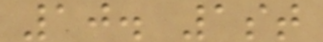10. 1st
